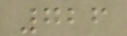726
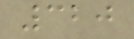320
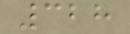328
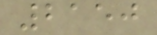2150
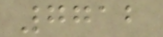7712
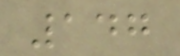147
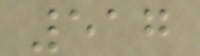517
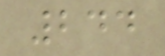244
